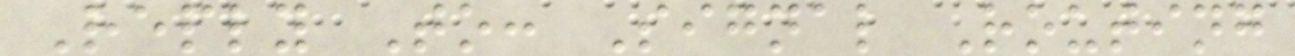Reply To: Signal Routing
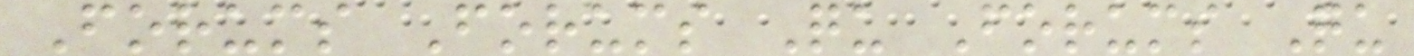Forums Forums Qu Forums Qu
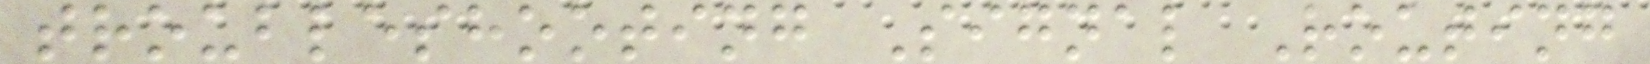troubleshooting Signal Routing
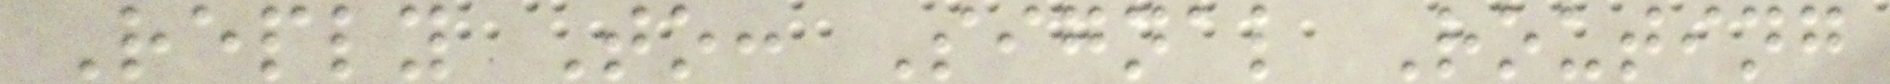Reply To: Signal Routing
